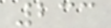233
